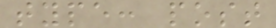type: post
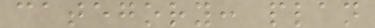category: plan
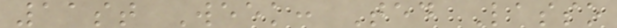11st Week: Ted Lasso
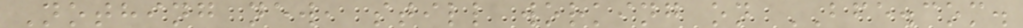Nothing new, still working on BFE.com.
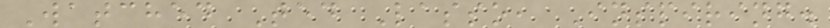Watched Ted Lasso, Inspiring.
